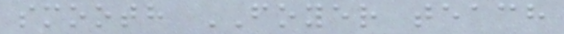smooth FOYER teach
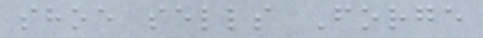shoe sells Forge
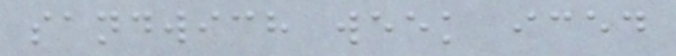sandwich week iced
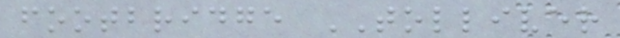footbridge TOLLIVER
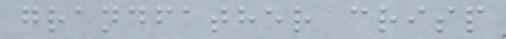grandfather crisp
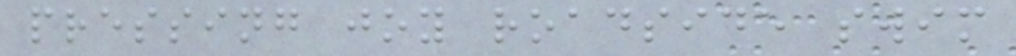pressing joy roadside swim
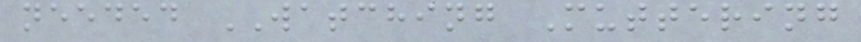needed WATCHING Muttering
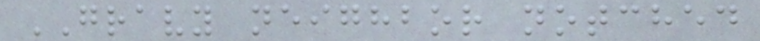GRAVY neighbor notched
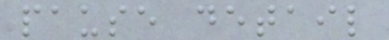pause detail
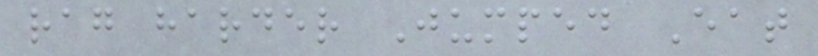rag harder Jumped Eat
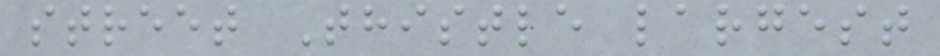street Thistle largest
